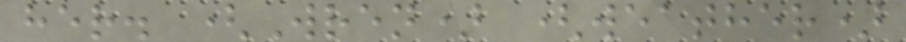her. (Wren) (weather)
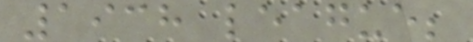1938 league;
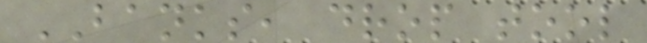BANKS, drop tool
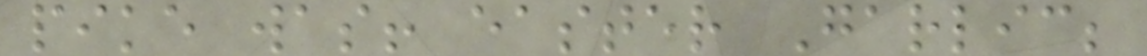pike was! easter Garlic;
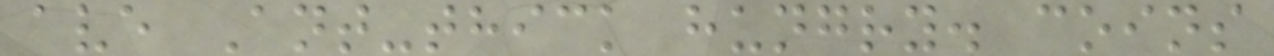ave Ant-thick hungry. coins
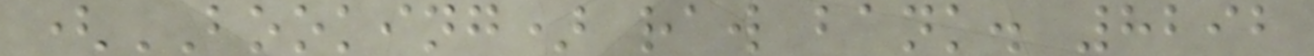(BOOKING) raw bank. 8292
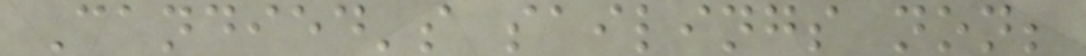Candied's sailings non;
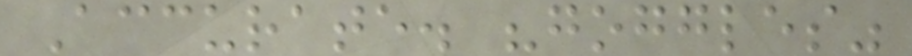Accurate. "goggles"
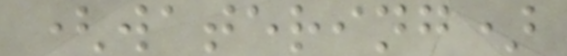(watering)
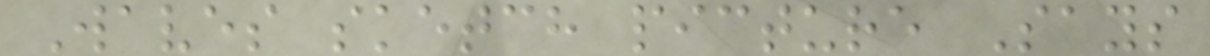Waves sketch picture Says
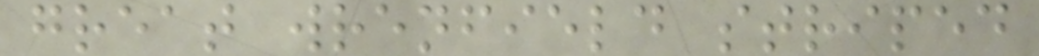great wrenfield striped
